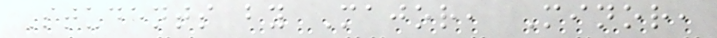Students by Major, Minor,
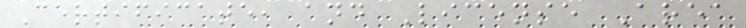Certificate, and License Area
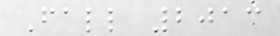Fall 2013
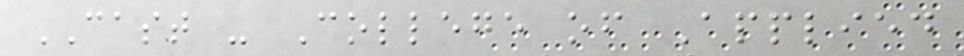CAST - College of Applied
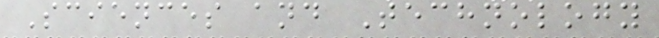Sciences and Technology
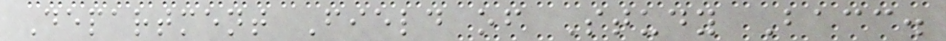Department Field of Study Bacc.
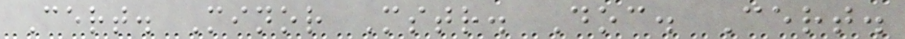Cert. Minor Mstr. Doc. Cert.
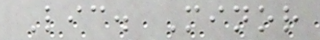Lic. Minor
